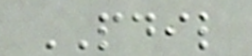PDIL
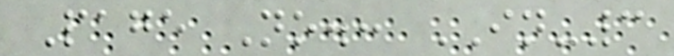Page No.: IN-3
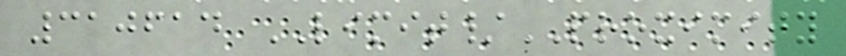310614 LIMIT/PROXIMITY
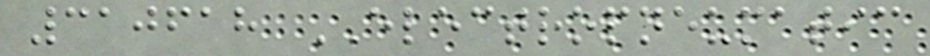310618 ELECTROPNEUMATIC
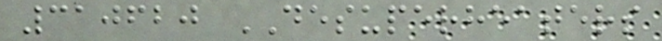310620 DESUPERHEATERS
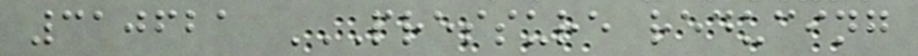310621 PRESSURE REDUCING
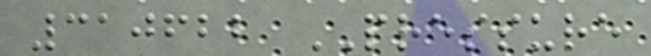310622 PRESSURE
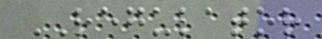REGULATOR
